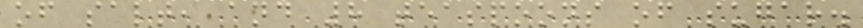of salt, and 8 teaspoons of sugar.
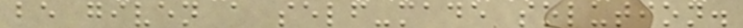be given a self-made solution.
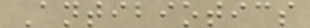Antibiotics
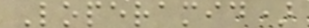Loperamid)
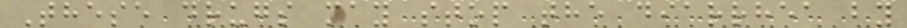These drugs may stop the diarrhea by
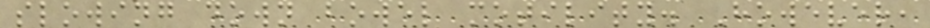slowing down bowel motility. However,
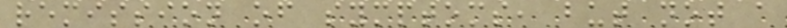remission of symptoms, but not a
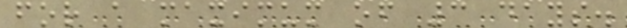for a maximum of 3 days.
